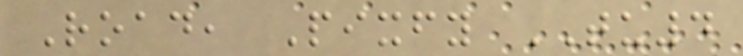Road, Pixfy TU4
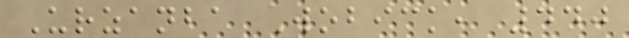Urzanba Wobick, 440
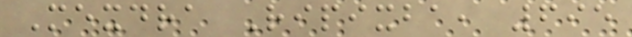Mexdra Ripixba, 695
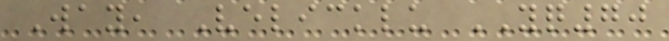Way, Velicklu YQ70
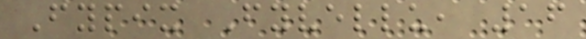Fypix Fyvellu, 16
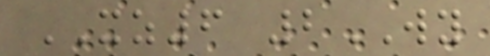XZ6 2WY
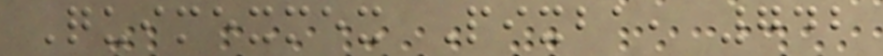Quimexmex Pixba, 742
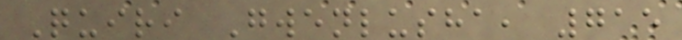Quiri Gwenlusha, 715
